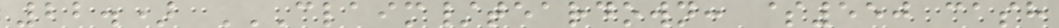22.) CLAIM/TEARDOWN: $550 CASH
